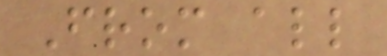From all
